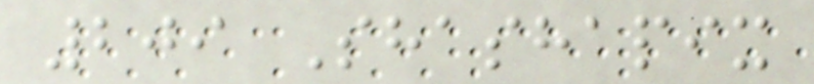209 Shashapix
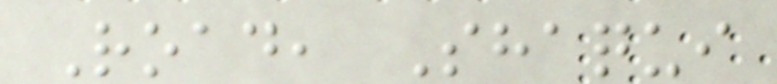Road, Shaqui
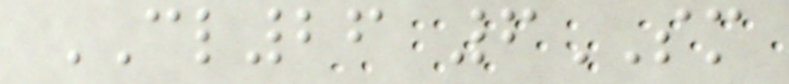CL26 6SM
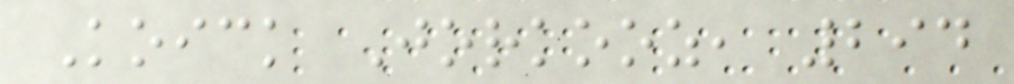Koick Jorkooz, 294
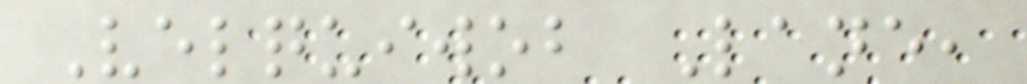Velquiwob Lane,
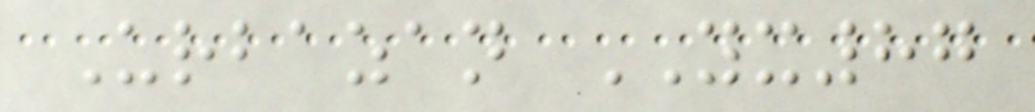Urbazan YX87
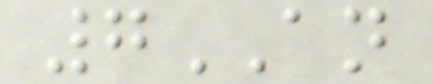7AN
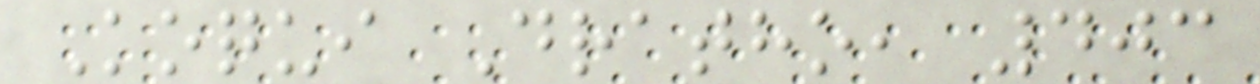Koqui Dratho, 403
